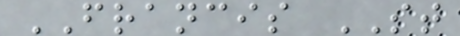FRANCIS ST
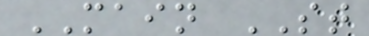MAIN ST
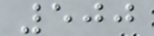500
